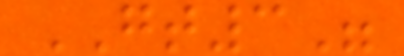GT3"
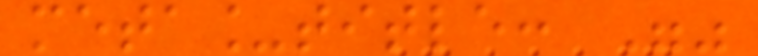meta_title: ""
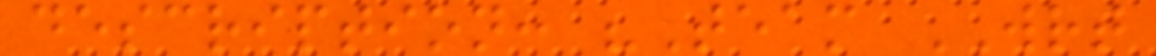description: "Team WRT
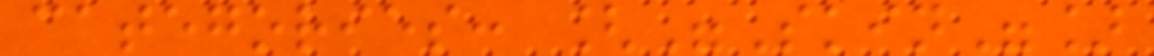categories: ["Skin"]
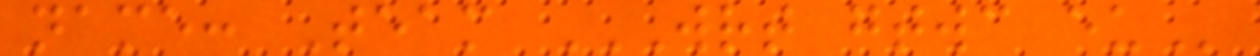name: Team WRT GTWC EU
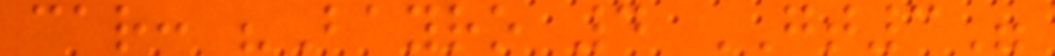car: "Bayro 4 GT3"
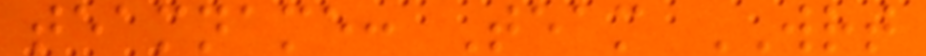teamname: Team WRT
